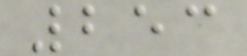253
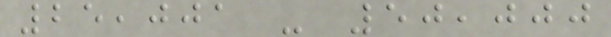25,001 - 50,000
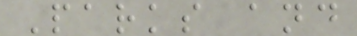Parks and
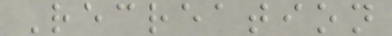Recreation
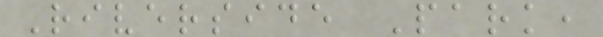Riverside Park,
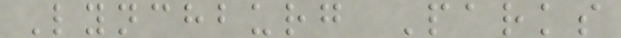Lynchburg Parks
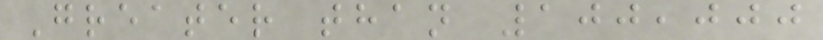Greater than 100,000
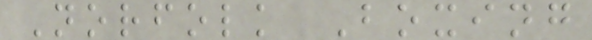Norfolk Boxing
